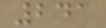241
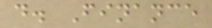d. Finance
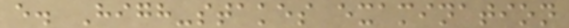e. High-stakes examination
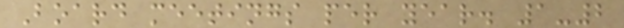Board meetings per year. 1-2
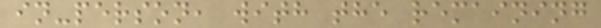in-person, with the remaining
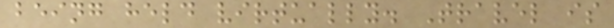being held virtually. Travel is
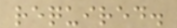required.
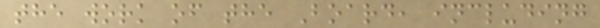the work of the Board, including
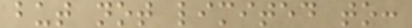but not limited to:
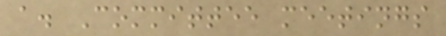a. Committee meetings
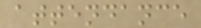attendance
